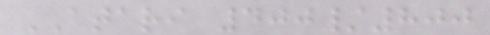ATARI 400/800
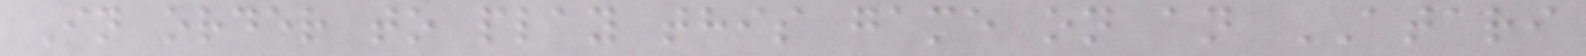In order to play this game on an ATARI
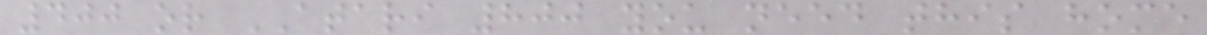400 or ATARI 800 you need this home
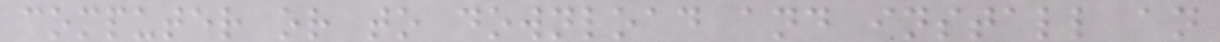computer or to download and install an
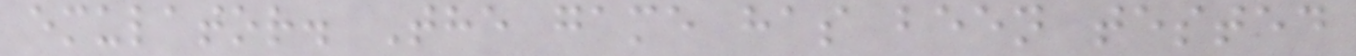emulator. The game has been tested
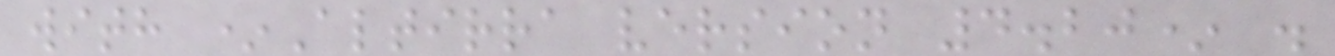with *Altirra version 4.20* .
